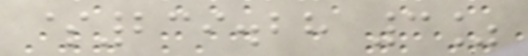$239.28 3%
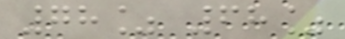78% 68%
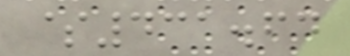$431.64
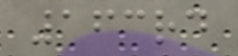163rd
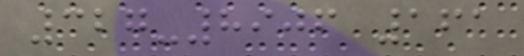327-8906 161
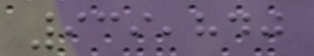939,840
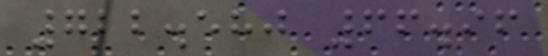722.580 66.96
